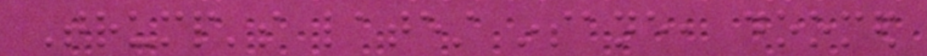Trump's latest insane, doomed
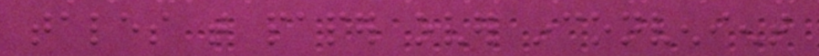tales that paper over inconvenient
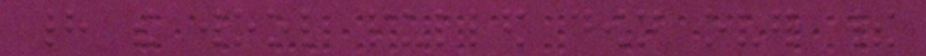had the wool pulled down over their
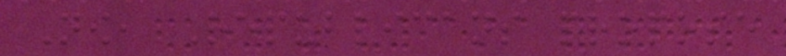Now, Republicans propose
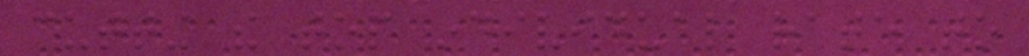cutting the top individual rate to
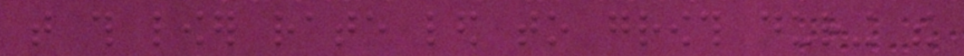that this lower rate led to growth during the
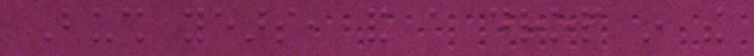Bush years, and a drop in the
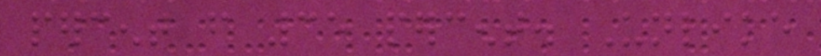percent from 35 percent. Unlike
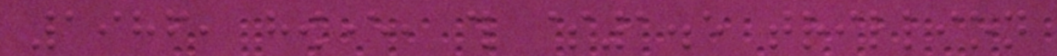1986, however, this $1.5 trillion
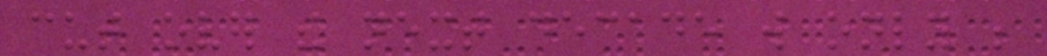cut over the next decade will only be
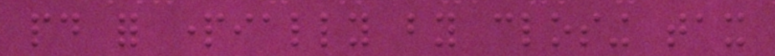paid for partially by closing tax
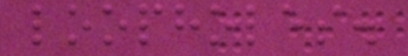loopholes.
